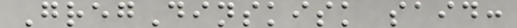GregDinskisk said:
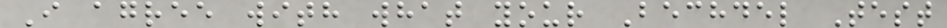I agree with what your Bechdel Test
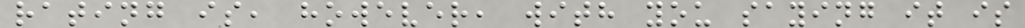rating is, however, with you saying it is
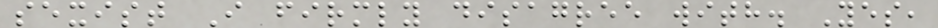sexist I firmly disagree with. Yes,
